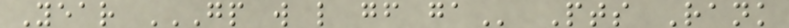Year GP W L GF GA Pts Rank
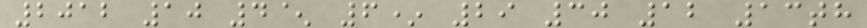2012 10 4^ 6* 29 30 12 13th
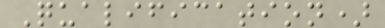Qualification)
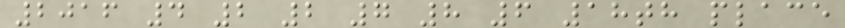2016 4 2 2 7 8 6 18th place
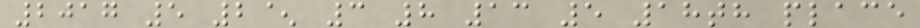2017 5 2^ 3 8 13 5 18th place
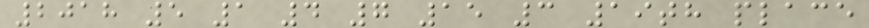2018 5 1 4 7 15 3 19th place
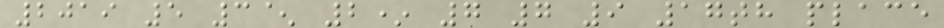2019 5 3^ 2* 7 7 9 17th place
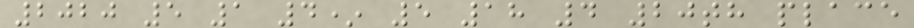2020 5 1 4* 5 18 4 20th place
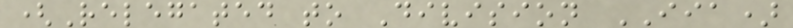(Relegated to Division IIA)
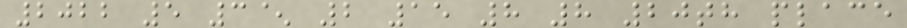2022 5 3^ 2 15 8 8 20th place
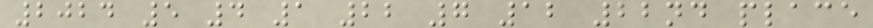2024 5 4 1 22 7 12 22nd place
